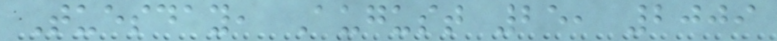Tuesday, August 25, 2009
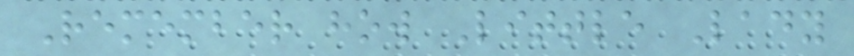Remember how Little Lady
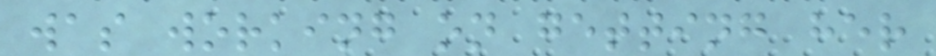was working on getting her
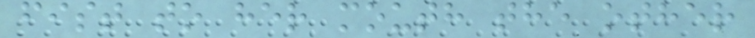fist to her mouth the other
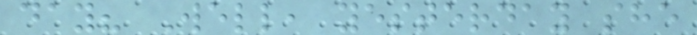day? Well, yesterday she
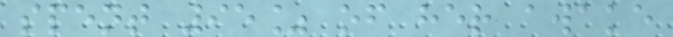spent 95% of her awake
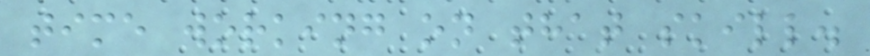time working on that skill.
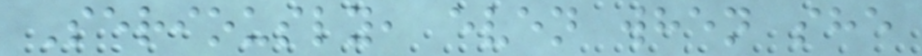Seriously, even when she
